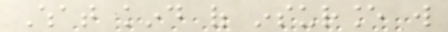What kind of insurance will
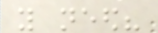you need?
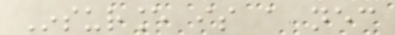Insurance is a necessary
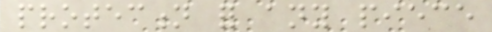protection for any piece
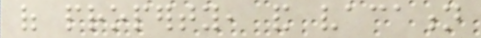of property, and vacation
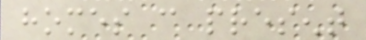homes can present
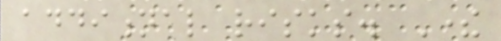additional risks. There
